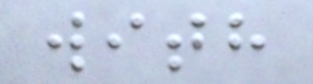with
